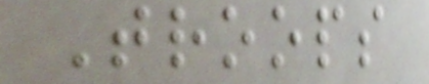Troops
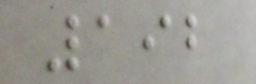192
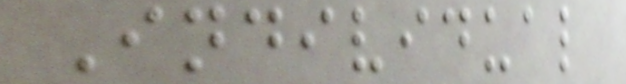Individual
